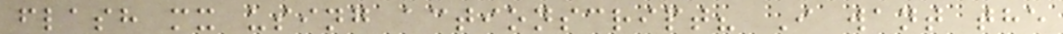flash mx using actionscript? I want the
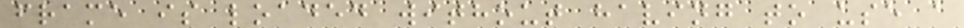frame is loaded without having to use a
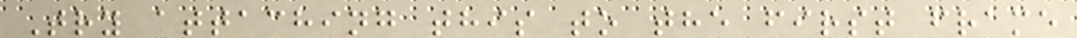Try attaching this to the first frame
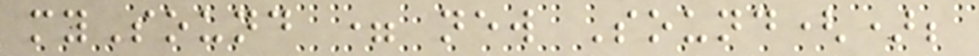mySound = new Sound();
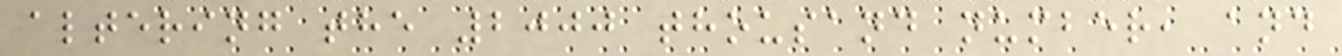altering the 2000 thousand number, and
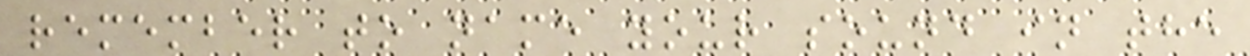remember to name your sound in the
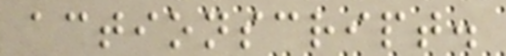actionscript.
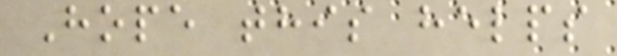Hope this helps
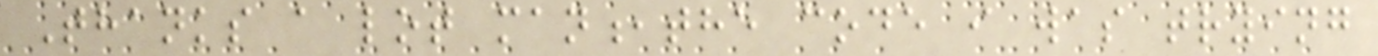Thanks a lot man,the code i was trying
